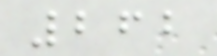262
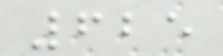625
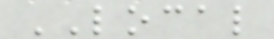LOCAL
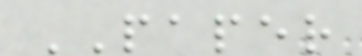PAPER
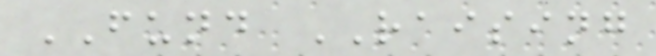FUND RAISING
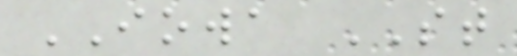IOWA ST
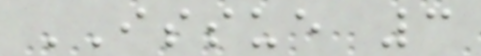ISSUE 3
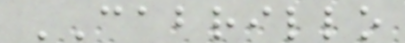CABRILLO
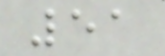51
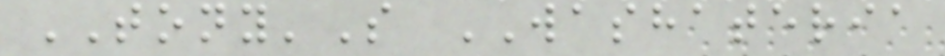TONY'S WASHATERIA
